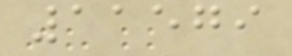11579
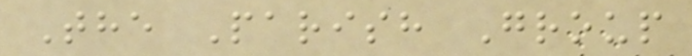The Parish Group
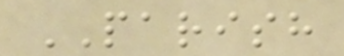PARISH
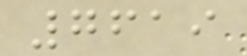7619
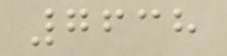7638
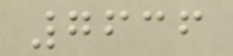7636
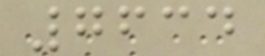7634
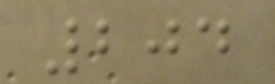204
